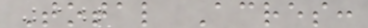Total Acres:
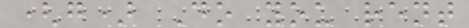(g) Do you rent
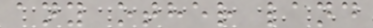any other land
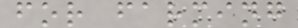for farming
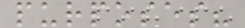purposes?
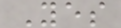Yes
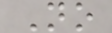No
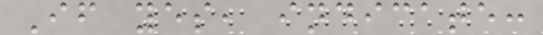If yes, indicate:
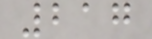217
